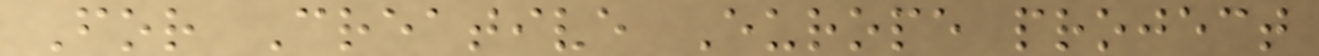For Creative Europe project
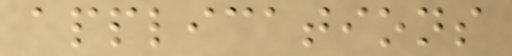applications
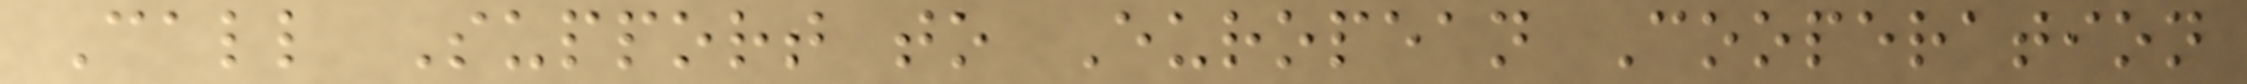Call Support to European Cooperation
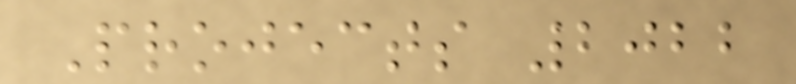Projects 2022
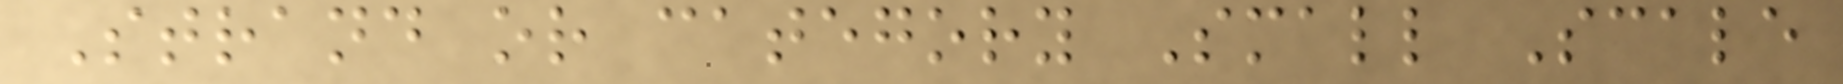Strand or category Small Scale
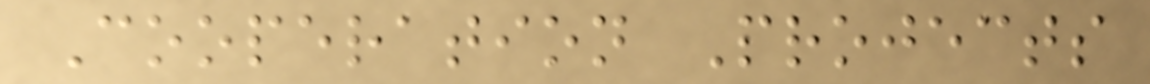Cooperation Projects
